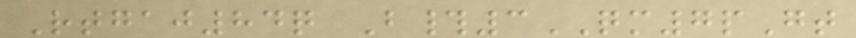Rtgaj84q B#3QM7pGt
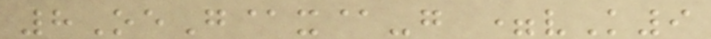8OeG@x@-g =vK9
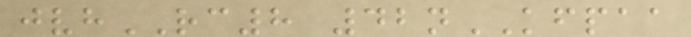jvhRC8 42nKFPAA
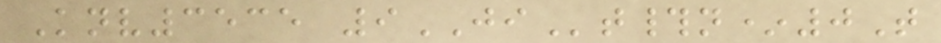Knv3535 9JIt#n*0T
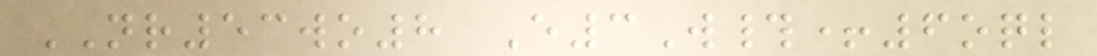NR53wo8 E3W#+6oql
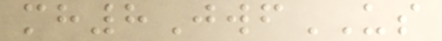mh8JwfUS
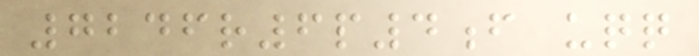7246r6p4f uqq
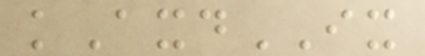kAxdIX
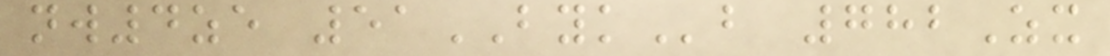nw4ze 51BYKb 782Zx
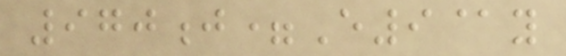970j=E9@y
